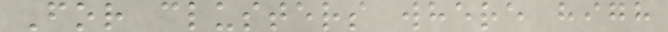For clusters where high
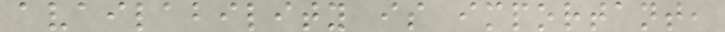availability is important,
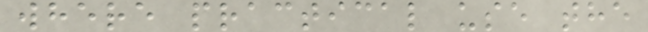where practical use the
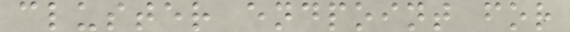cluster endpoint for
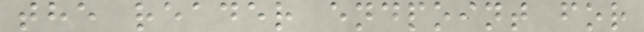the reader endpoint for
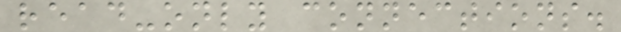read-only connections.
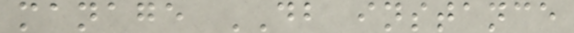manage DB instance
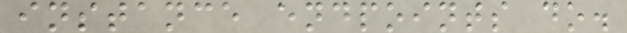instance endpoints do.
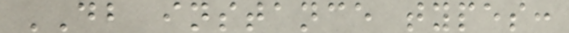DB instance types:
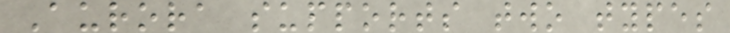Aurora supports two types
